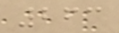263
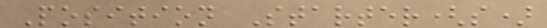Position Starter(s)
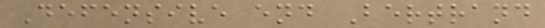Defensive end Bertrand
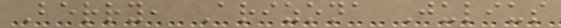Berry, Arizona Julius
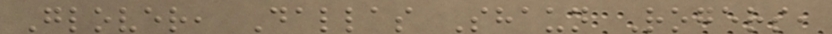Glover, Dallas Shaun Rogers,
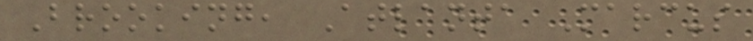Brooking, Atlanta Marcus
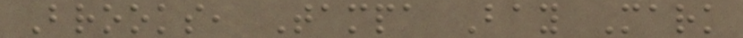Brooks, Tampa Bay Mark
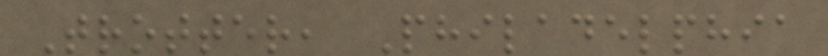Trotter, Philadelphia
